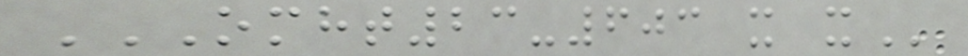OMHT23-603 X X
